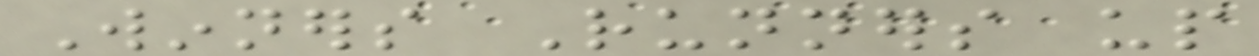Winners Runners up
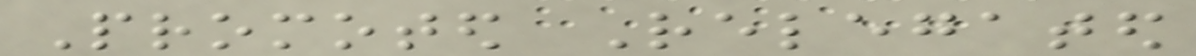Promoted Relegated
